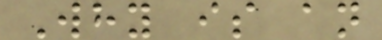Why is an
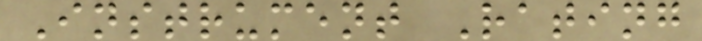Instrument Rating
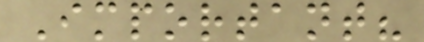Important?
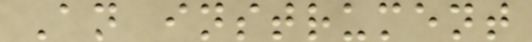An instrument
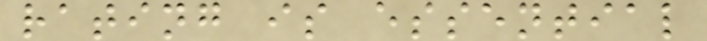rating is essential
